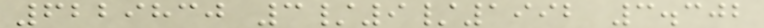6229830 3/9/1992 3.302
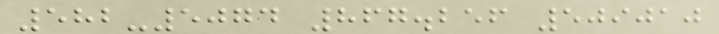582-5074 867.256 509010
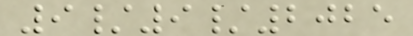9/9/2025
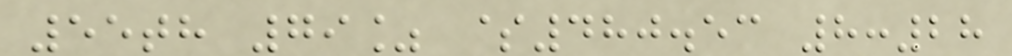55th 79% $480.53 8:28
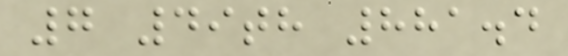7 49th 881.4
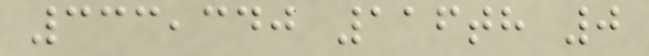333,340 116th 0
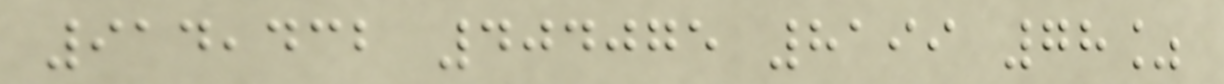914,432 404075 8199 78%
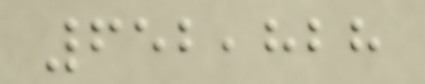652,828
